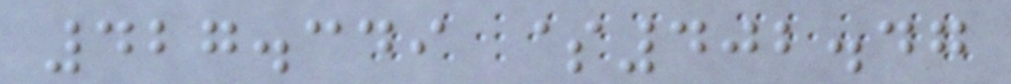427.349 $402.47
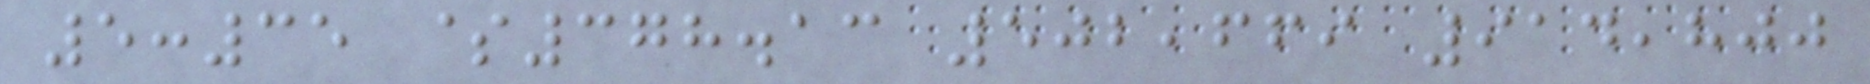5:35 $378.13 502,669 914,800
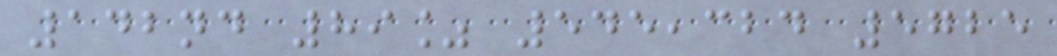142nd 89% 545,324 5725
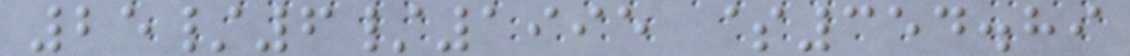25/6/1995 $354.89
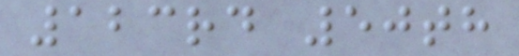123rd 50th
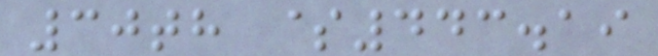30th $443.19
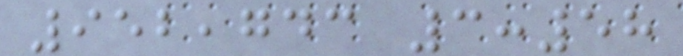952,743 3:58
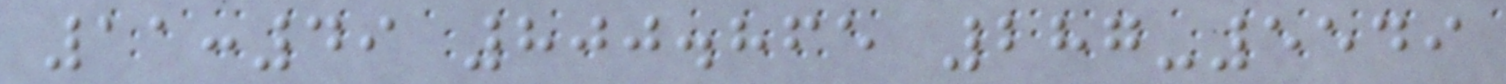11:49 800.865 287-5549
